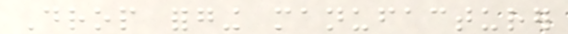Drop forging manufacturer
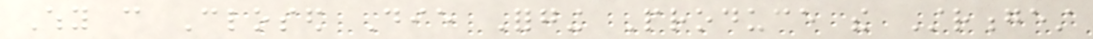Why can Closed Die Forging Produce the Strongest
